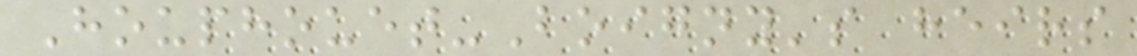Houphouet-Boigny's heirs
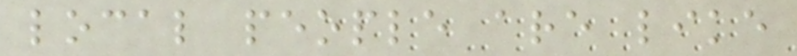local people are like
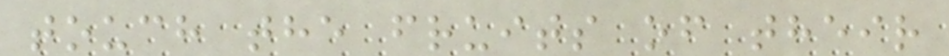touch the fruits of their
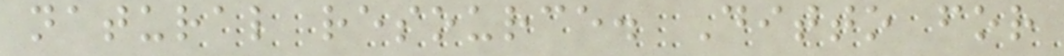natural resource. Ditto for
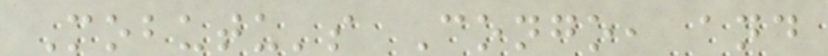Mobutu's Congo, and
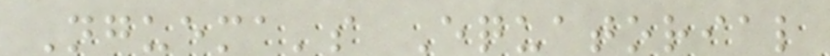Nguema's Equatorial
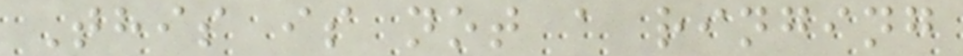This is not a ringing
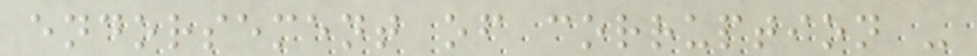endorsement of corruption -
